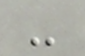-
